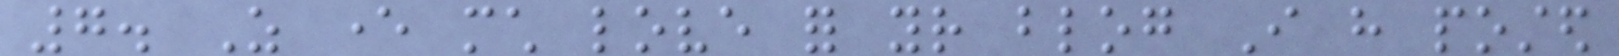7. As ever much love for your blog I have posted
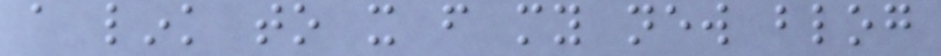a link to it from my new blog
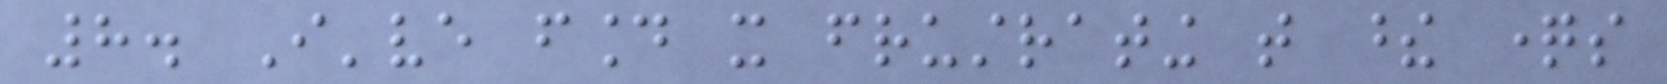8. I've found it frustrating that these questions
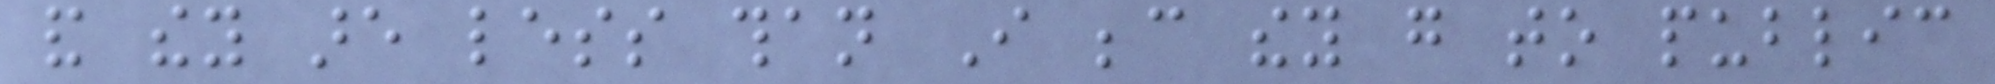and they are less than I because they go to public
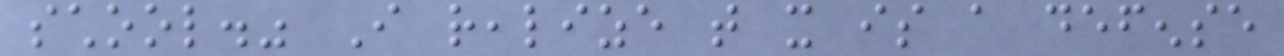school." I realize that it is a defense
